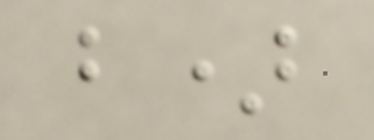b)
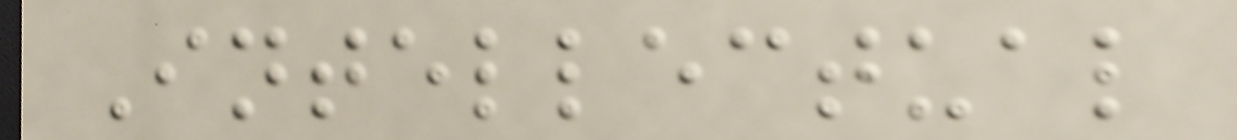Intellectual
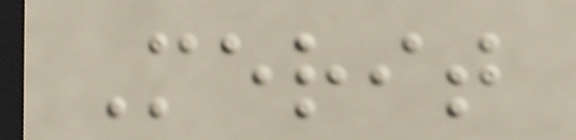Merit
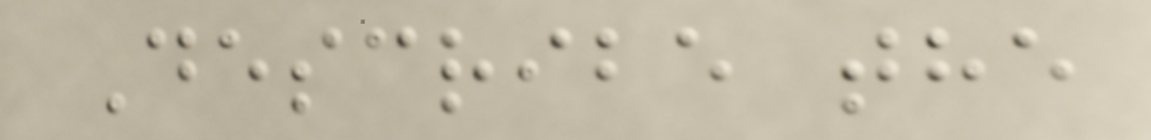Describe the
